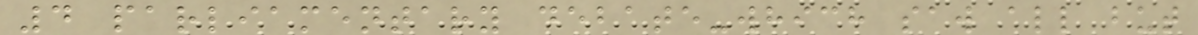4 parliamentary debate-which saw all but
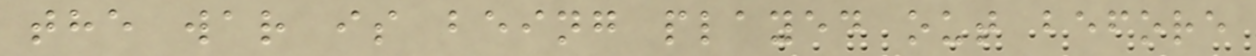the war is being played out before
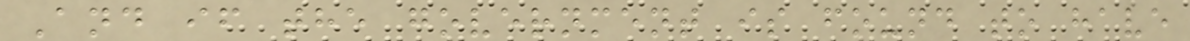And if the government is found to have
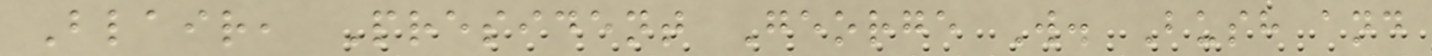Blair, President George W. Bush and
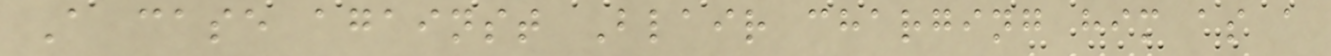A case against Blair charging him as a
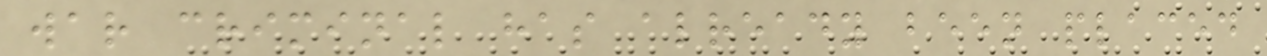war criminal has already been placed
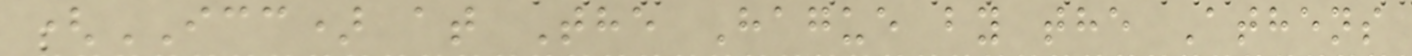(ICC) at The Hague by the Athens
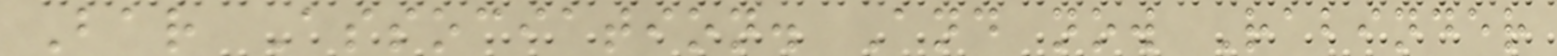Bar Association. And now Rabinder
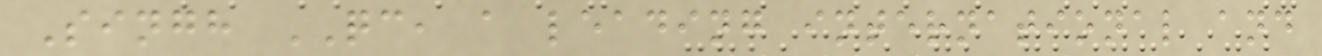Singh QC, a leading international and
